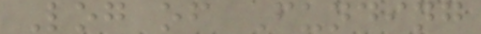Log of Funding
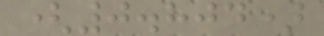(0.804)
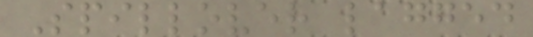Spillover lagged
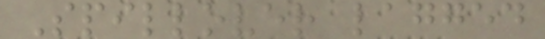Spillover lagged
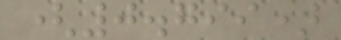(0.799)
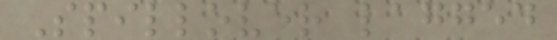Spillover lagged
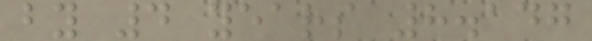by 4 years 8.147
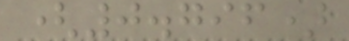(0.796)
